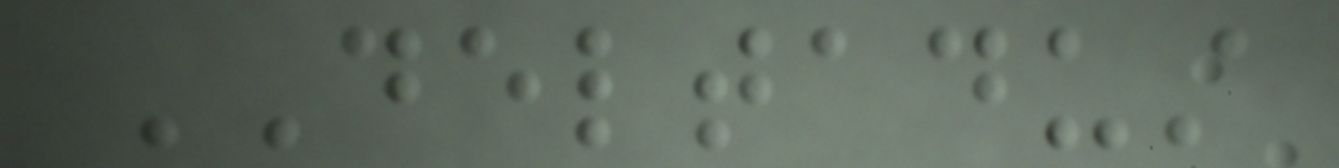DELTADUST
